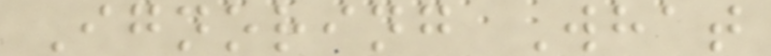Ignoring What
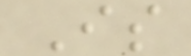Is
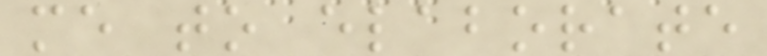me to elaborate
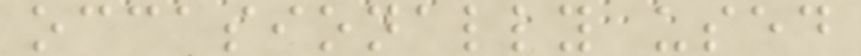occasionally used
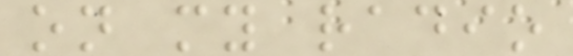on my radio
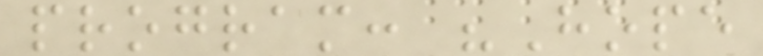program: "Hope
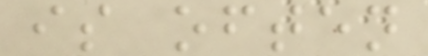is often
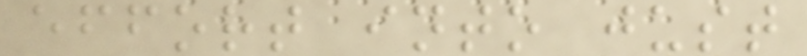effort into just
